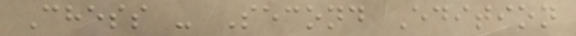Chess - Second Edition
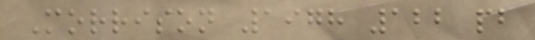Morrison 1978 122 pb
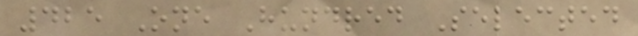425 One Hundred Selected
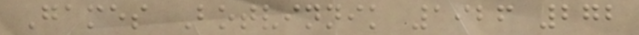Games Botvinnik 1926 272
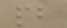pb
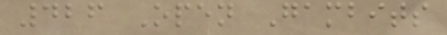426 Open Gambits
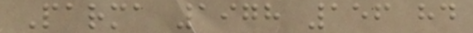Parma 1978 156 hd
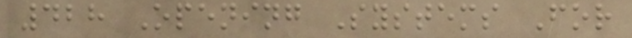428 Opening Systems For
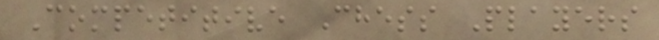Competitive Chess Players
